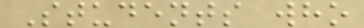Students who
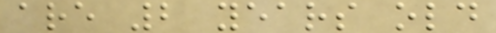are 2 years old
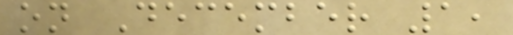on December 1,
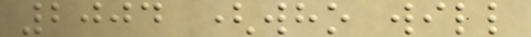2004 (who will
